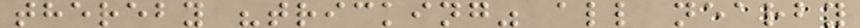thereby "tricking" all nearby
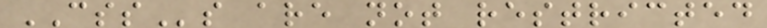CSSs are not restricted
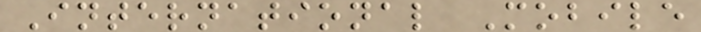International Mobile
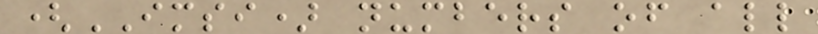(IMSI) numbers of all
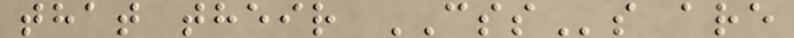that their CSSs are
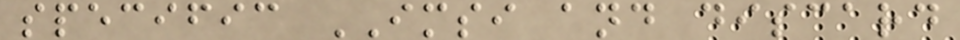specific IMSI and discard
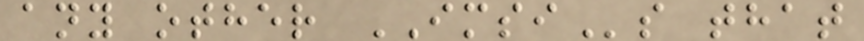any other IMSIs that
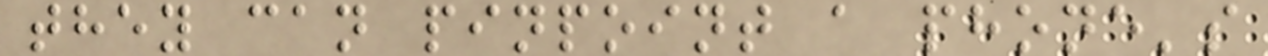they can pinpoint a phone's
